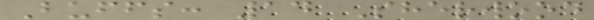Buffs: 14 Sherwood
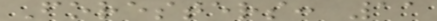Foresters: 11
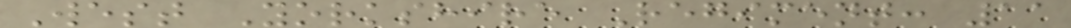West Yorkshire Regiment: 11
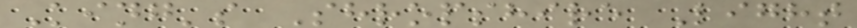King's Shropshire Light
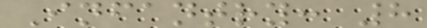Infantry: 8
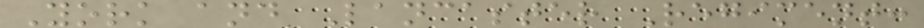York and Lancaster Regiment:
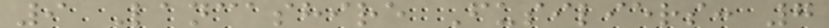9 Lancashire Fusiliers: 7
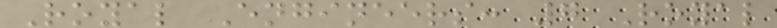Royal Engineers: 7 Royal
